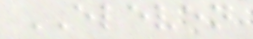ELEVEN
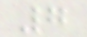7
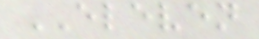ELEVEN
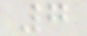7
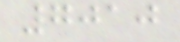7010
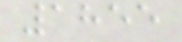1855
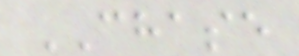CHASE
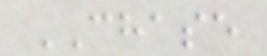CHASE
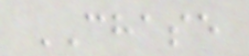CHASE
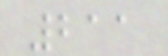211
